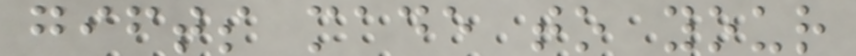gifts made to your
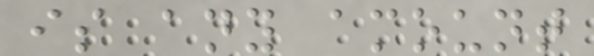is any amount
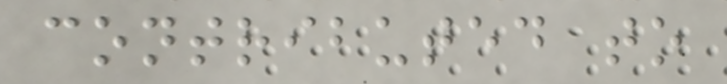contributed to
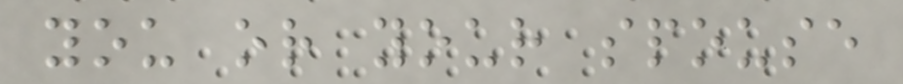you or your spouse
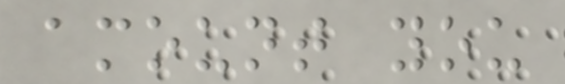amount you
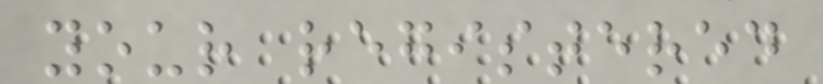your registered
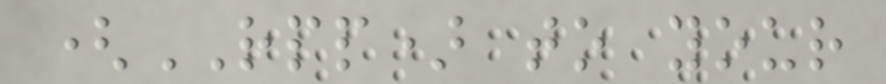(RPP) to your
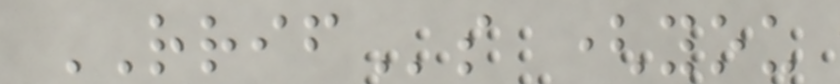RRIFs (you
